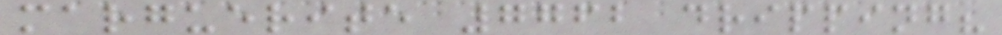marguerite 7762 dripping?
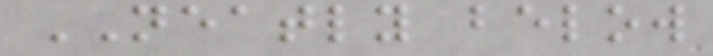NEATLY below
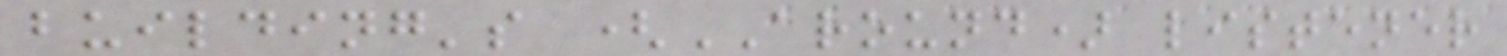building's (AROUND) listener
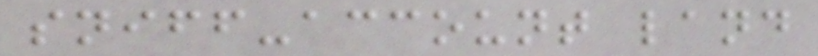sniff-account land
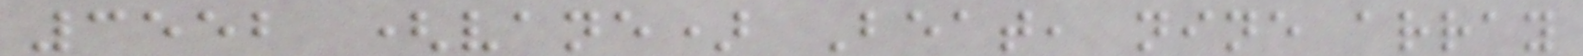3552 (vane) Beat, nine array
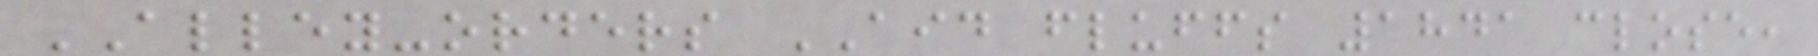ALLEY-orders AID fluffs 1841 close,
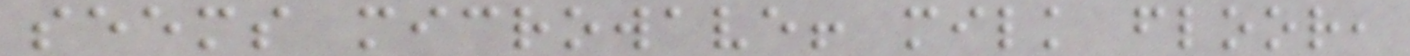seems microwave! milk floor,
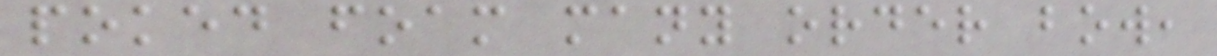poked foam many order bow,
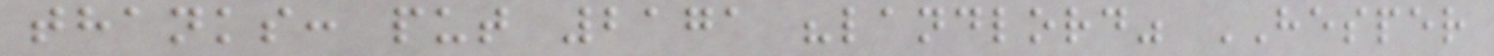thanks: put 2171 "landlord" HESPER
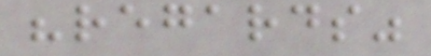"regards"
